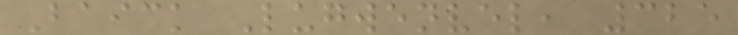Baick Lugwenvel, 325
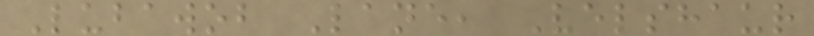Lubawob Lane, Velshaur
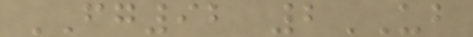FG92 2UB
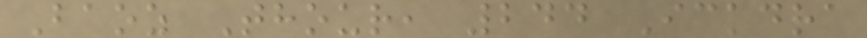Baoz Thour, 244 Ickdra
